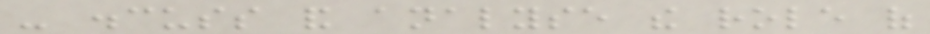- discuss and analyse the role of
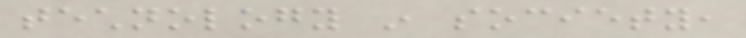technology in society,
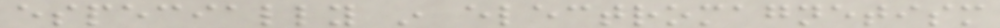especially in electromagnetism
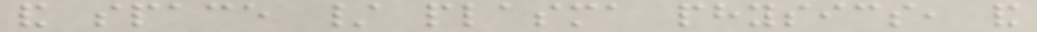and space / plasma physics, and
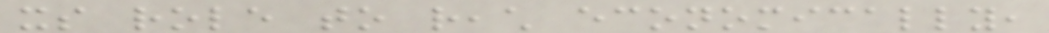its role to reach economically,
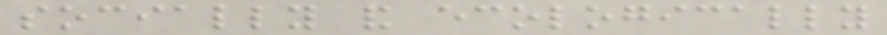socially and ecologically
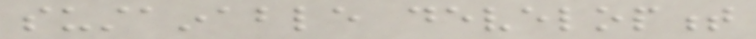sustainable development
